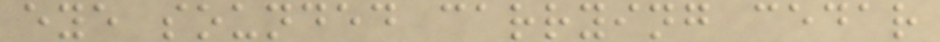eye sounded carrying cedar
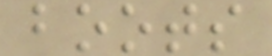boots
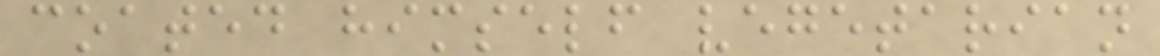coated himself vegetarian
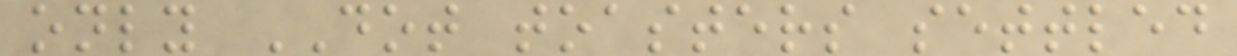only DOT toasters settled
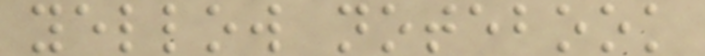yellow notebook
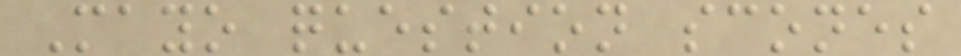Mayo question scones
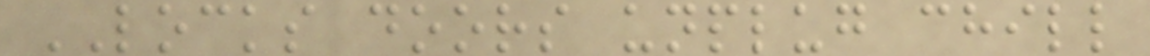LOCKS doors unplug chill
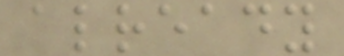already
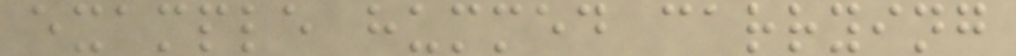example hummed carrying
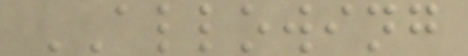ALLOWING
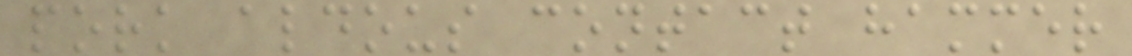pork aldous contact hammer
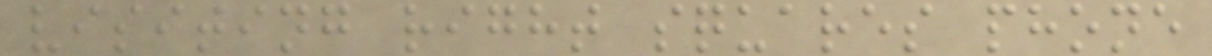visiting right squares phone
